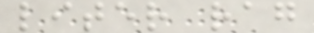liter rag
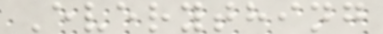Everything
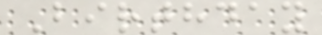Birthday
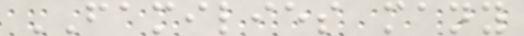FAMILIES many
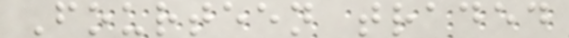Fourteen traded
